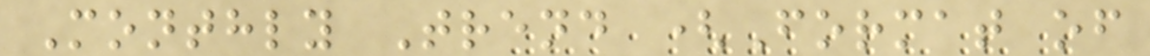Monthly Trend (Format of
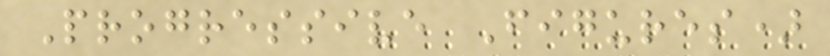Progressive Figures)
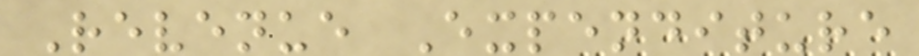Revenue Expenditure
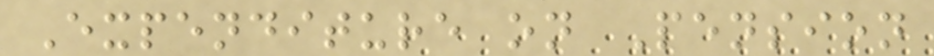Expenditure on Pension
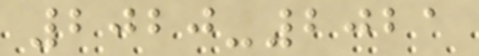2020-2021
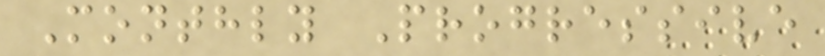Monthly Progressive
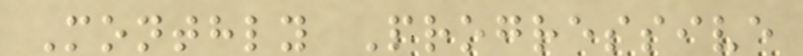Monthly Progressive
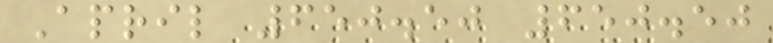April 650.50 650.50
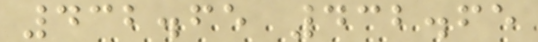432.65 432.65
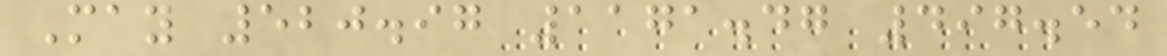May 520.97 1171.47 497.54
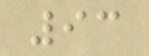93
